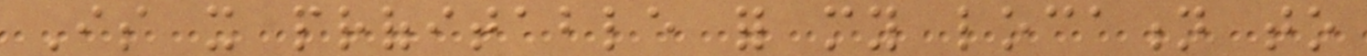Is it profitable for my location to
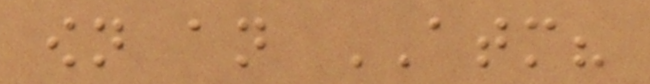own an ATM?
